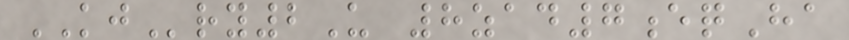KJry2U 8zad7eqHa
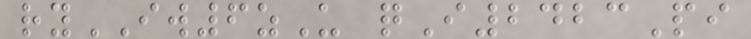ryIW6zU qI2423Pi
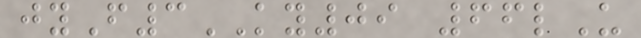jyF3KY09 66lU
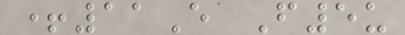+11E F5u
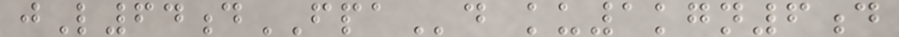jL64dFPAd ku1kgn6d
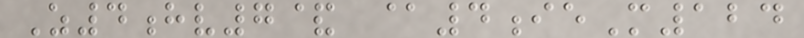Z4hv7& @4ieM124
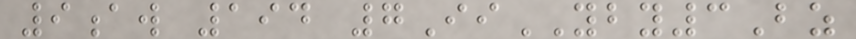9aw 194 7IiYBY3Bz
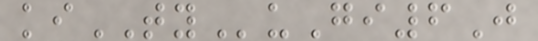kiTYuGi6J
